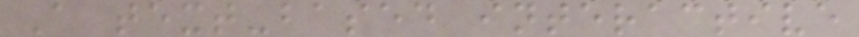A text-based interactive
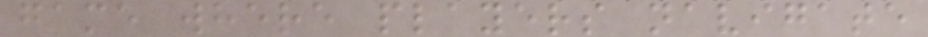game where players navigate
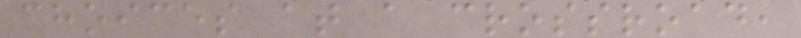choices at a crossroad,
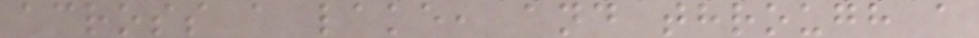across a lake, and through a
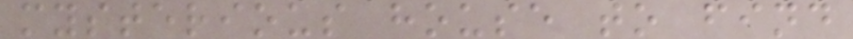mysterious house to find
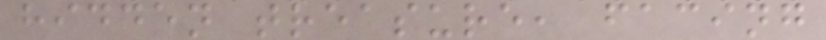hidden treasure, facing
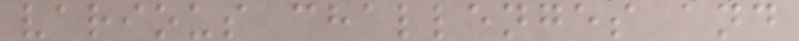various challenges and
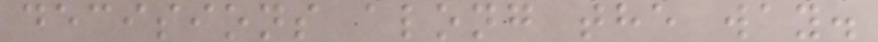decisions along the way.
